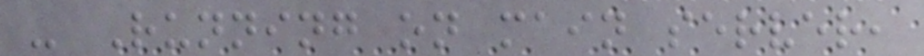- Running on main server,
